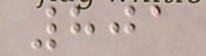801
